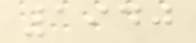1940
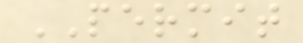PERMIT
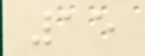15
